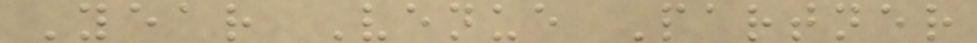Year Venue Partner
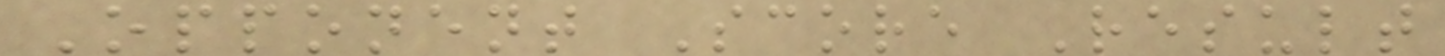Opponent Score Result
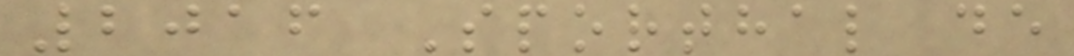2016 Sporthal de
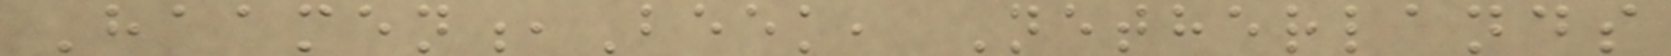Haamen,Beek, Netherlands
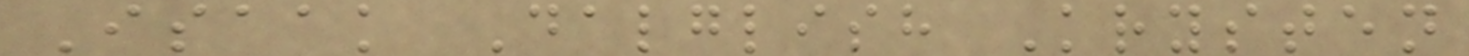Isaak Dalglish Krysten
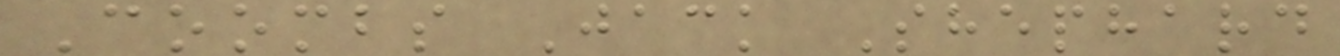Coombs Jack Shephard
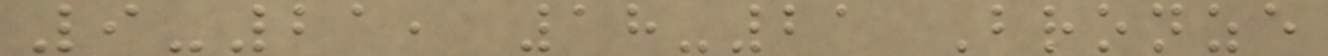9-21, 18-21 Bronze
